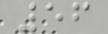56
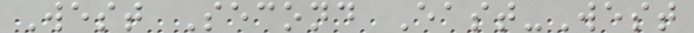West Second East-West
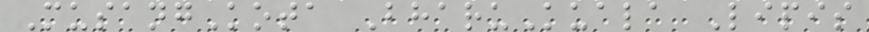MusangKota BharuKuala Lipis
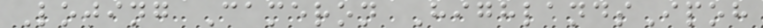Lojing Cameron HighlandsIpoh
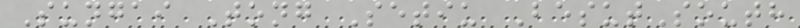Sungai Tong Setiu BesutSouth
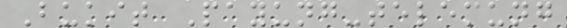Bukit Payung-telemung
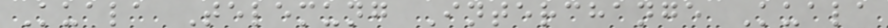Kuala Telemung Interchange Kuala
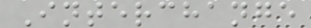Interchange
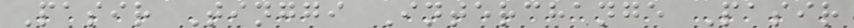Pasir Tinggi Interchange Pasir
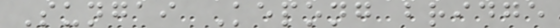Sungai Kepong bridge
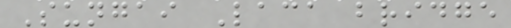Sungai Laca bridge
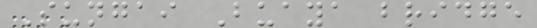Sungai Buaya bridge
